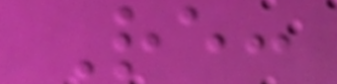Re:
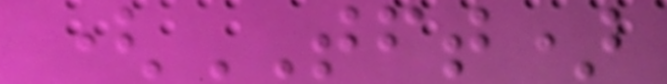(TFT)
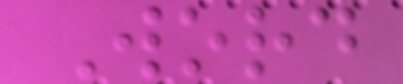Word
